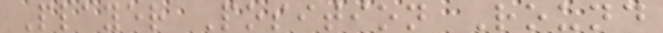Player Position Round
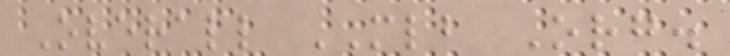Overall MLB Org.
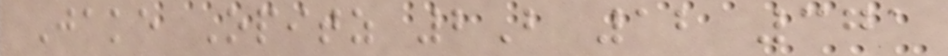Jake Opitz 2B 12 371
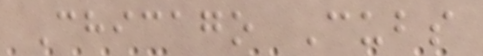Chicago Cubs
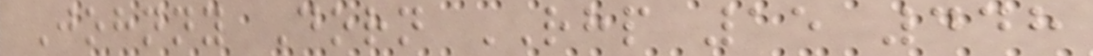Johnny Dorn RHP 15 448
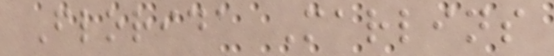Florida Marlins
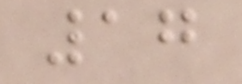17
